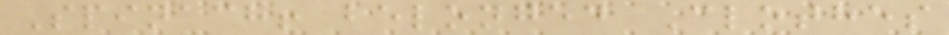Spinach! belonged Clothes
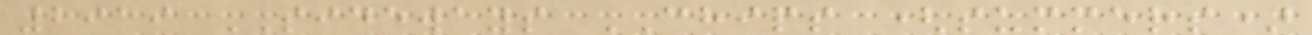2919 SIDEWAYS CHIPS (summers)
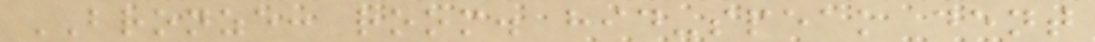BRONZE: room. hid-speak dent
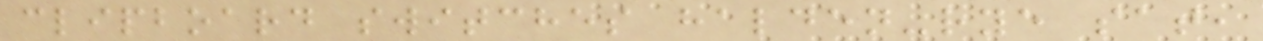clipboard switches halden-rye sat,
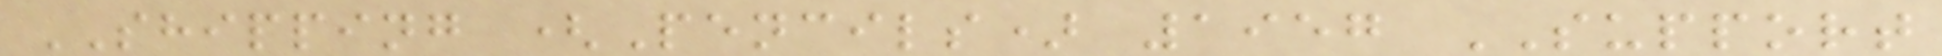SHIPPING (Pencils) 1957 SUPPORT
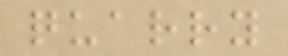quarry
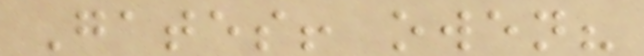Gates! owen?
